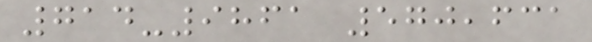714-9861 570,631
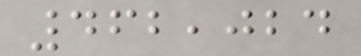462,024
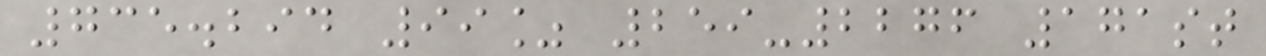735.294 99% 259-2276 171st
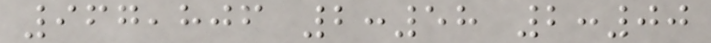967,806 2:58 2:00
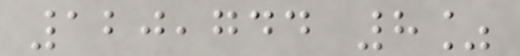120,744 8%
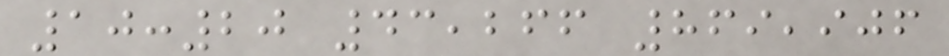10:20 43,266 869,906
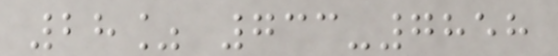28% 733-7858
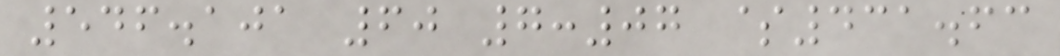546.101 60 7:07 $431.63
